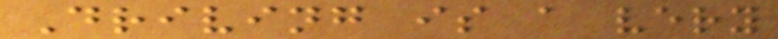Driving is a very
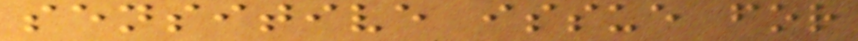sensitive issue for
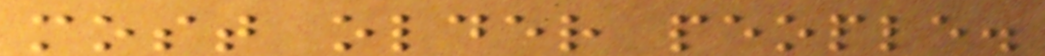most older people.
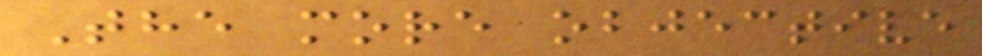The more objective
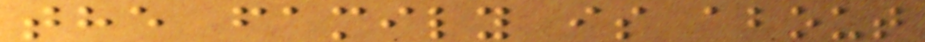the family is about
